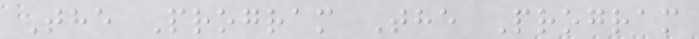The Program The Program
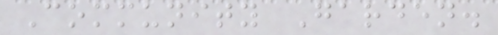Community Garden.
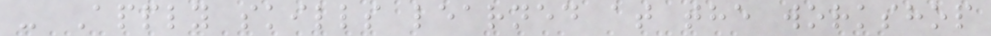- Apply skills learned at the workshop
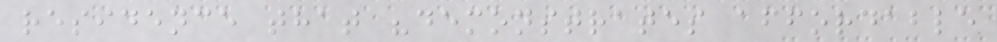residence that "demonstrates affordable
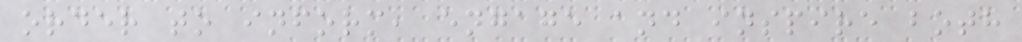order to inform, engage and inspire both
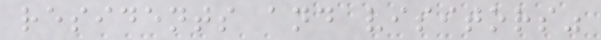residents and visitors"
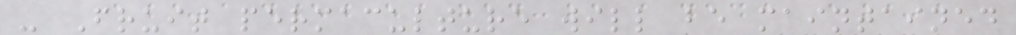- Fruit permaculture will be maintained
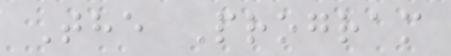The Program
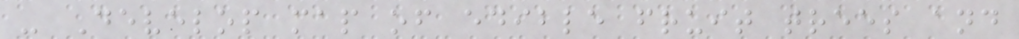- Develop map of edible fruit trees and
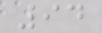94
